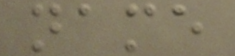name
